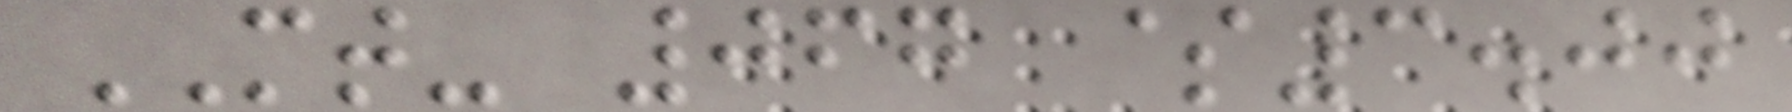MT- 067 $3.00
